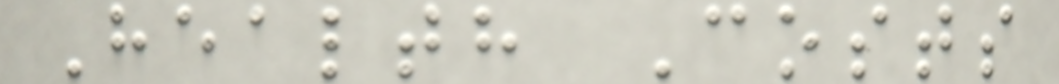Health Costs
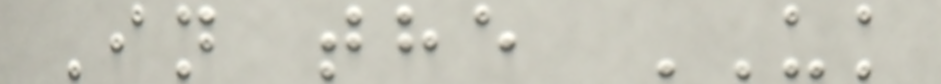In the UK
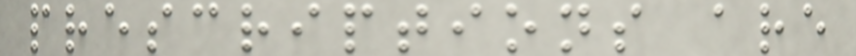prescriptions are
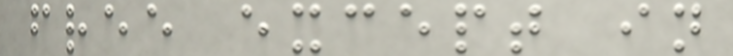free except in
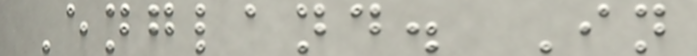England. In
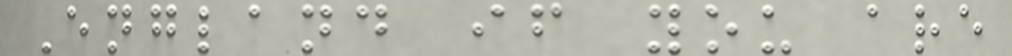England if you are
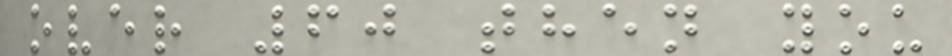over 60 then you
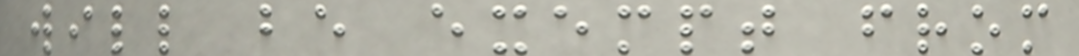will be exempt from
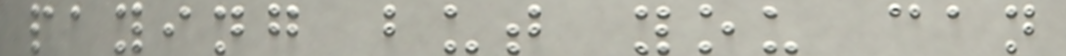paying but you can
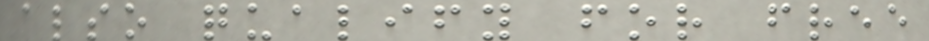also qualify for free
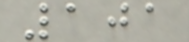101
